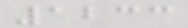1233
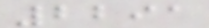2291
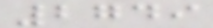2749
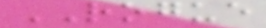ROGUE
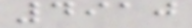4910
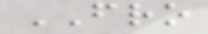FRO
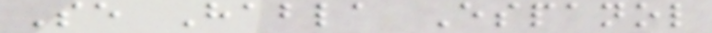Se Habla Espanol
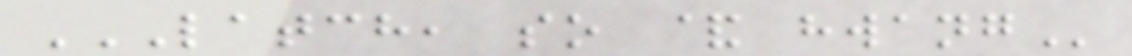LATCH, SO & HWANG
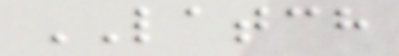LATCH
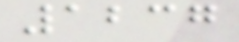1237
